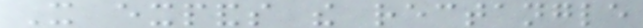It expands the rectangle
